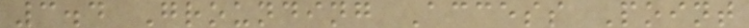3.4 Grounding Access Point
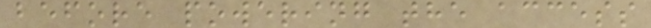before powering the access
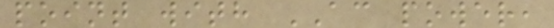point with AC power,
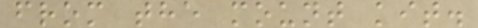from the mount kit.
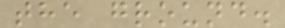the ground.
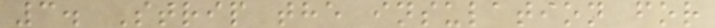3. Strip the insulation for
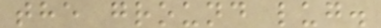the ground lug.
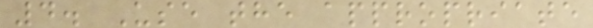4. Use the appropriate
